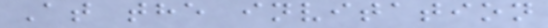At the invitation
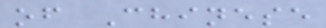of Chinese
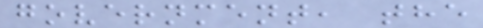government, the
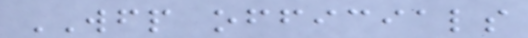WFP officials
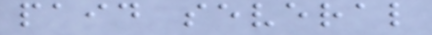paid several
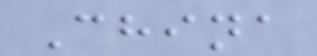China
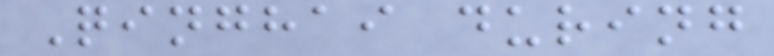Qinghai during
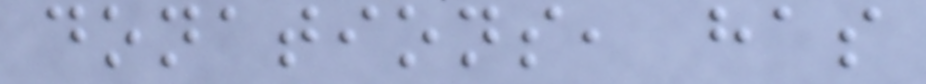donations, has
